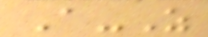A-Z
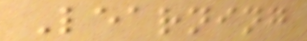Learning
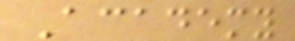Academy
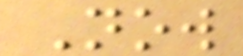Now
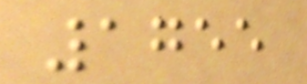1755
